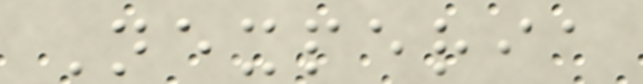Nexperia
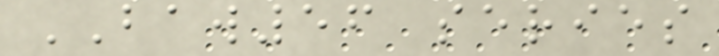BAW56 series
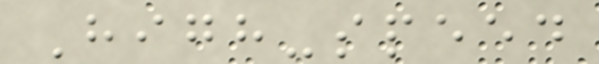High-speed
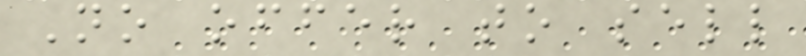No offer to sell
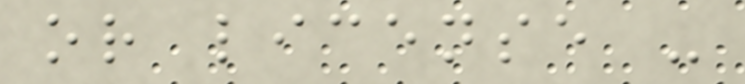or license -
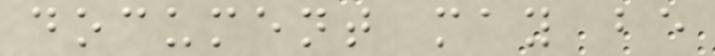document may be
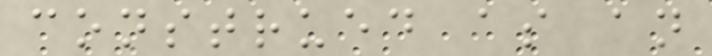construed as an
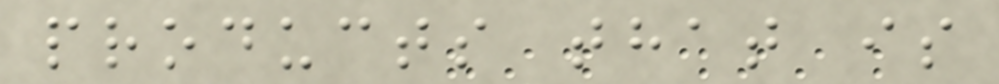products that is
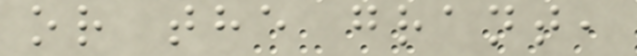or the grant,
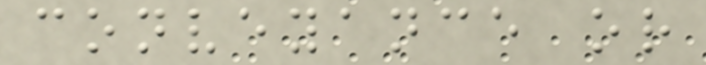conveyance or
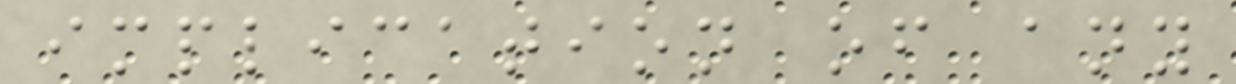implication of any
